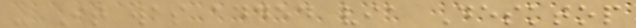- It was added via Desktop
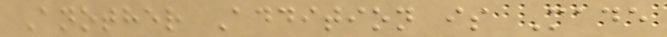Another Addition is Made
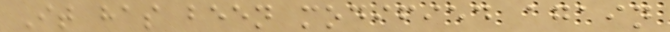It has been modified again
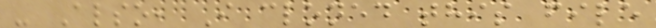- Also, I cloned this file
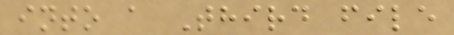into a Third file
